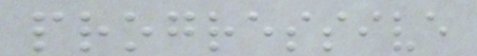progressive
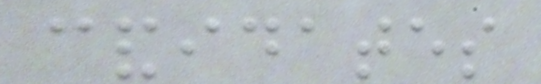candidates
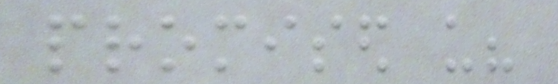promised us?
